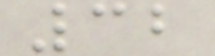32
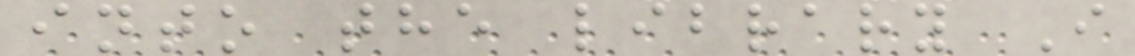into the library I
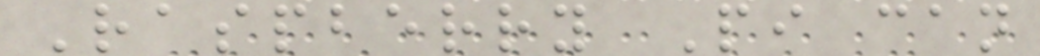Raspberry Pi can
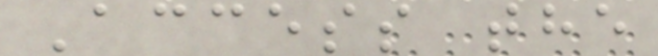Access the
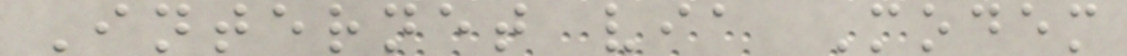Internet via Modem
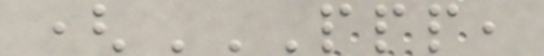(PPP,
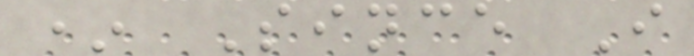* Since I
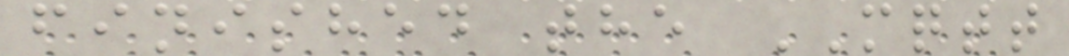finished the MQTT
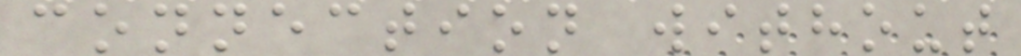connection without
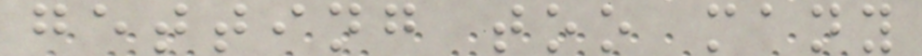getting too many
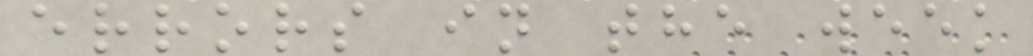errors in the week
